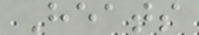Heats
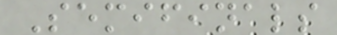Semifinals
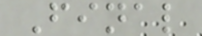Final
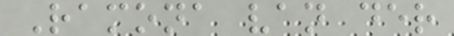Ramona van der
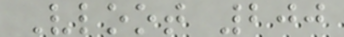Vloot 200
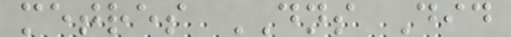metres DNS Did
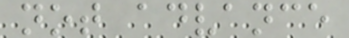not advance
